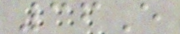36E
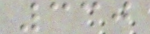330
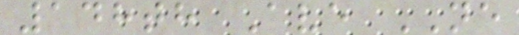148th Ave NE
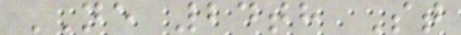NE 24th St
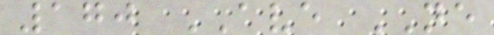170 AVE NE
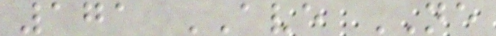171 AVE NE
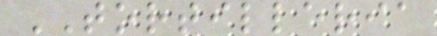TORTILLERIA
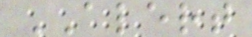ALERT
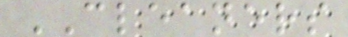CLEANERS
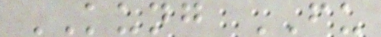KUNG FU
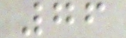76
